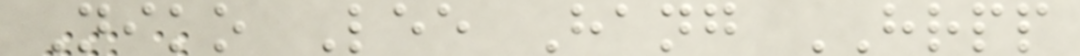Niko Lee Hang HRPP
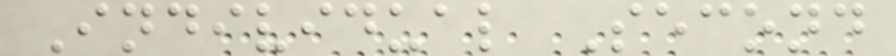Individual Second
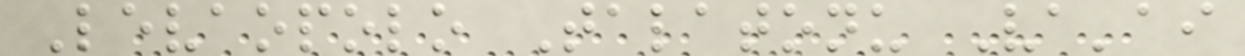Levaopolo Talatonu Va'ai
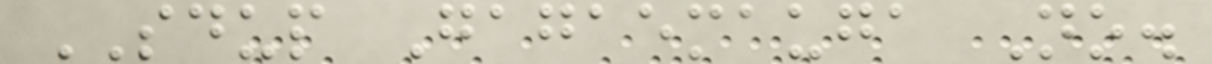SDUP Gagaemauga No.
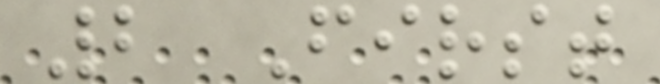2 First
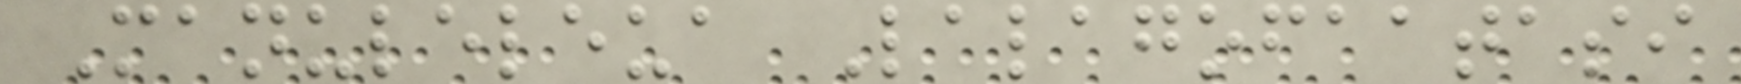Manuleleua Lalagofaatasi
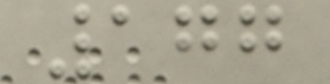177
